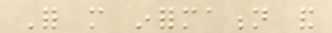For more information and
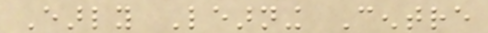Early Learning Centre
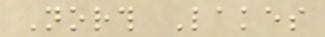North Lakes
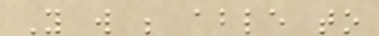You will be able to
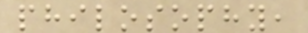philosophy,
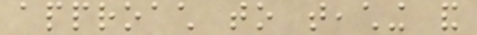approach to teaching and
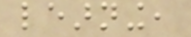learning,
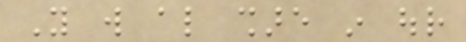You will also share in our
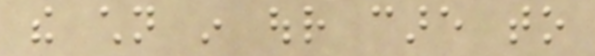the children in our care to
